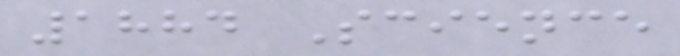1884 Science
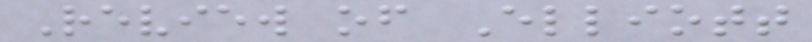Review of Elliott
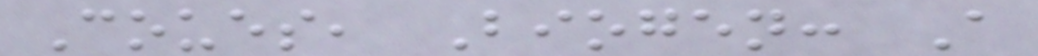Coues, Biogen: A
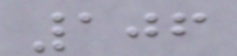106
